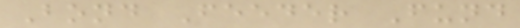Bond Feeder Fund
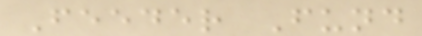Feeder Fund
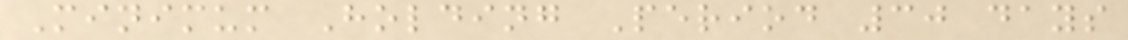Minimum Holding Period 30 days
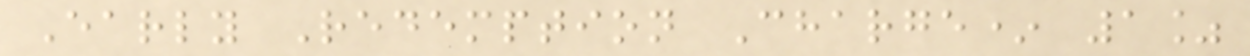Early Redemption Charge* 1%
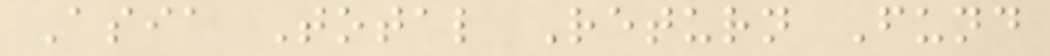Asia Total Return Fund
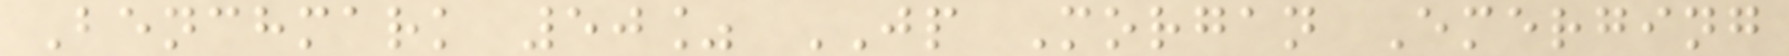Benchmark 50% JP Morgan Emerging
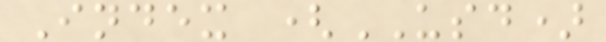Index (USD)
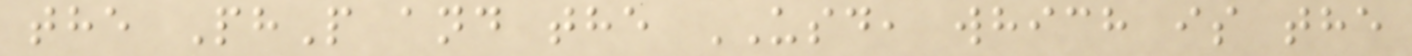the PhP and the USD, which is the
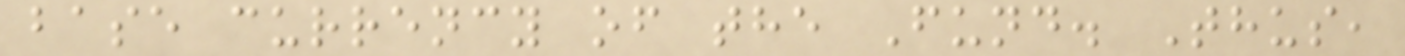base currency of the Fund. Thus,
